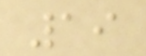19
